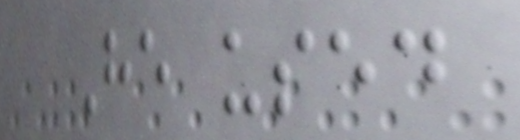He used
